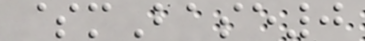$mBase0
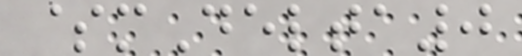$mDelta0
